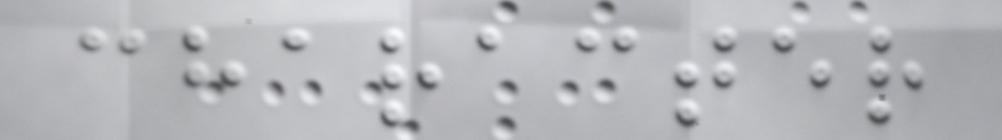character
